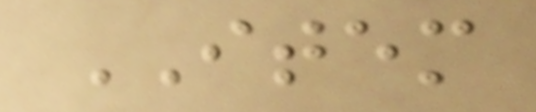ITEM
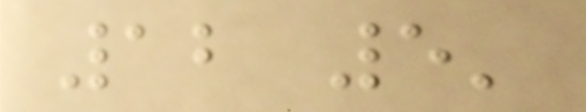12 5'
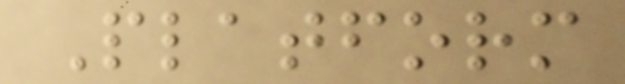Platform
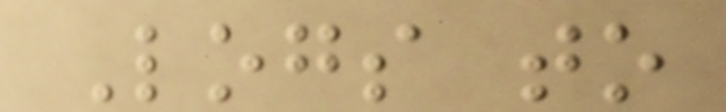Logs to
